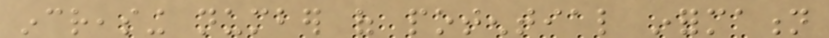increasing number of potential information
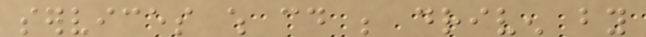services which could be driven by
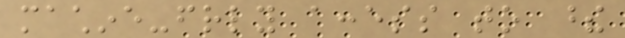machine-friendly access to these
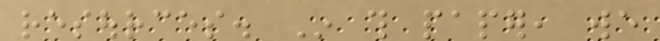resources. In this paper, we
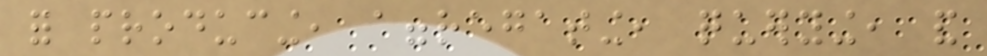for producing, aggregating, querying, and
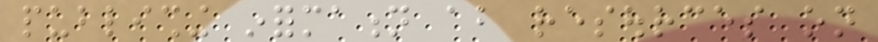publishing information about resources on
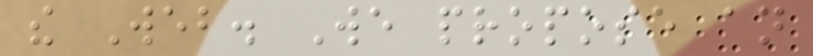the Web. We propose an
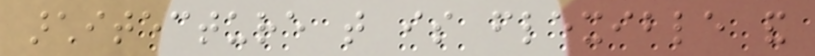architecture that is flexible and
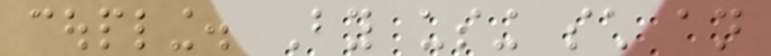coupling. By using such an
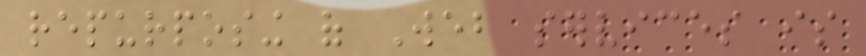repurposing of Web services is
